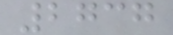2737
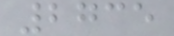2735
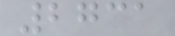2731
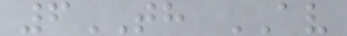6TH AV
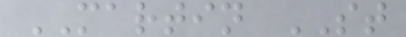MARTIN ST
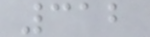312
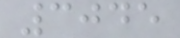3045
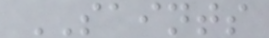SAINTS
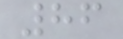86
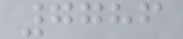7786
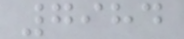7984
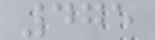475
